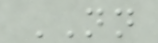NN
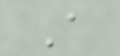A
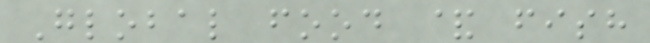Global food & fish
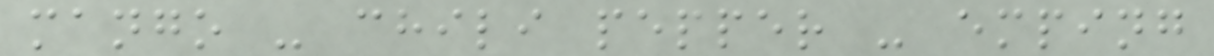mango - chili pepper - emping
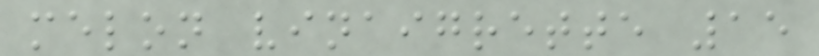melon vinaigrette 15
